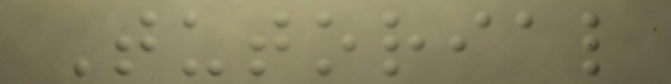Tutorial
